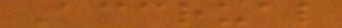Accrual
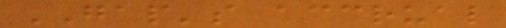GAP's accrual
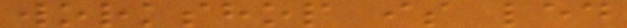workshop is led
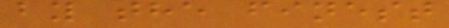by the finest
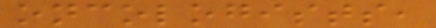oncologists,
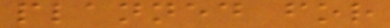planned for
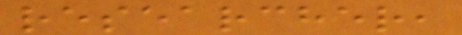researcher,
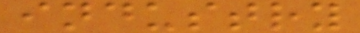industry
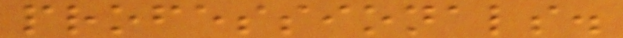professionals.
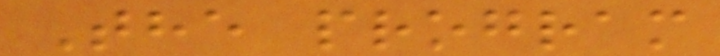The program
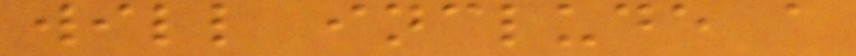will include a
